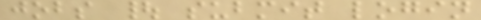jobs | submit login
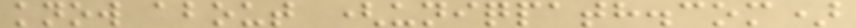know about (uniqpath.com)
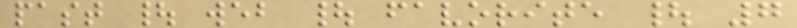past | web | favorite | 7
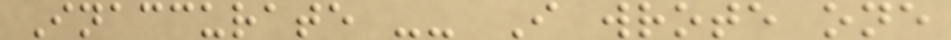Inaccurate -- I wrote one
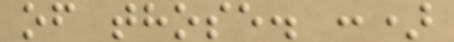of those. :)
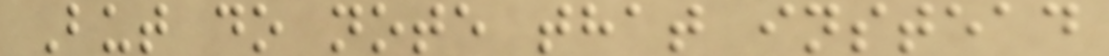But do note that instead
